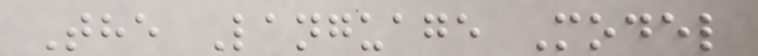The Language Model
